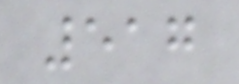517
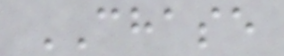CHASE
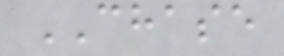CHASE
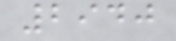2940
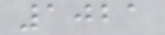1021
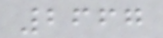2667
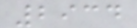2934
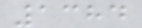1384
